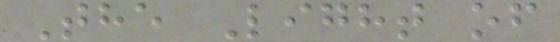The Light of
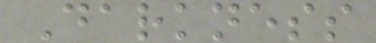Darkness
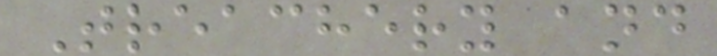Treachery and
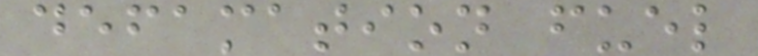defamation fuel
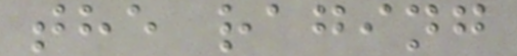the raging
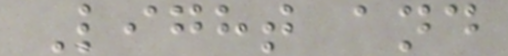Light and
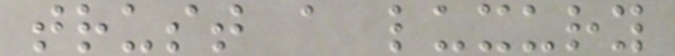trust a luxury
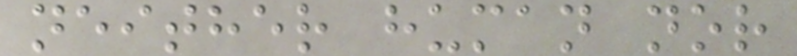neither human nor
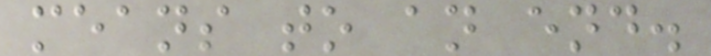means to an end.
